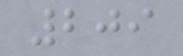209
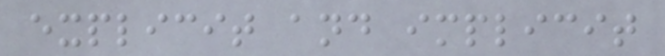explicit and implicit
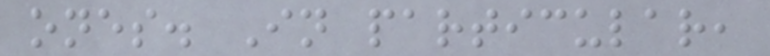ones. In particular,
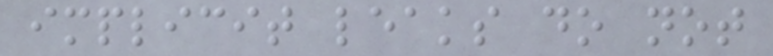implicit leaks do not
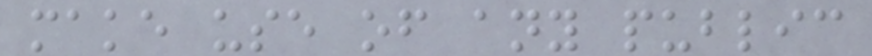make use of any public
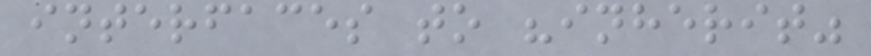interfaces to "inherit"
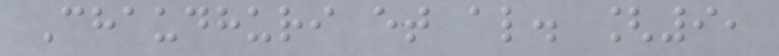Chaudhuri et al. [9,
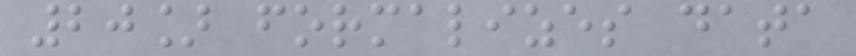20] formalizes data
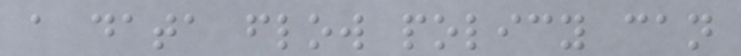a data flow policy can
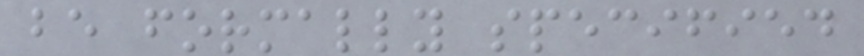be formally specified
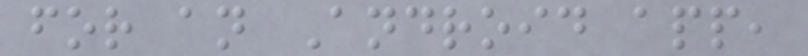for an Android app,
